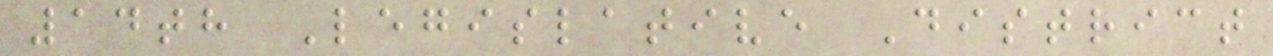14th Legislative District
